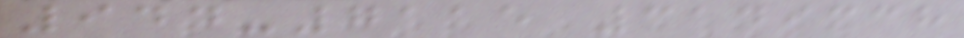944-7115 3149338
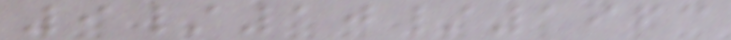9/10/1963
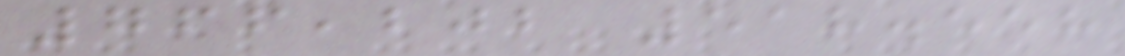766,202 518.558
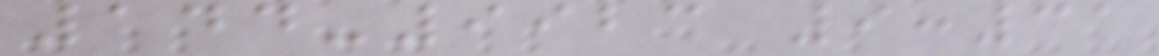144-9923 9:31
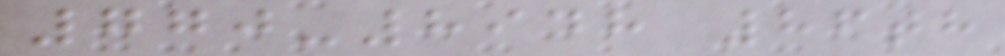770-8948 86th
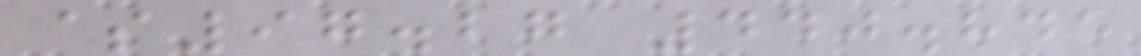$97.27 440.845
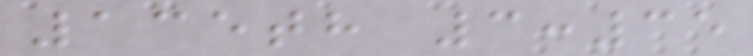135th 3:35
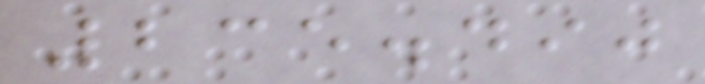235.490
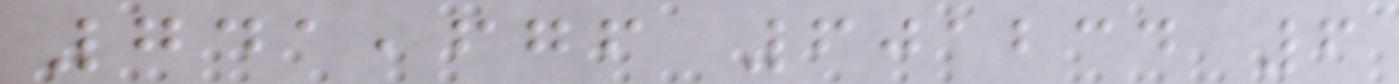741,676 601234 6
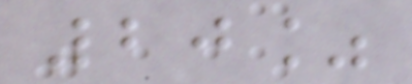20%
